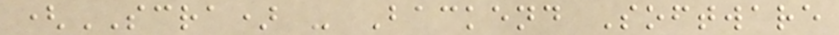(SCRA) - Backend Software
